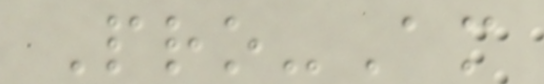Pro-Am
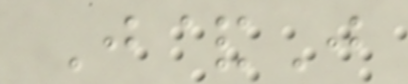J&J
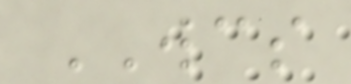WCS
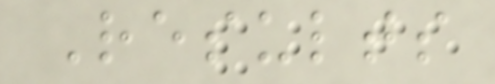Results
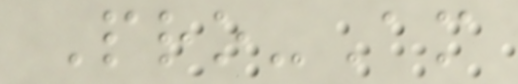Pro-Am
